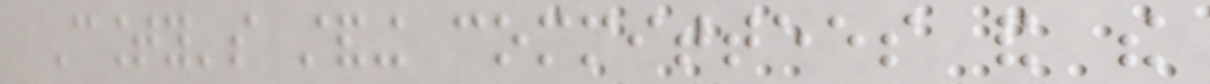County's standing committees and the
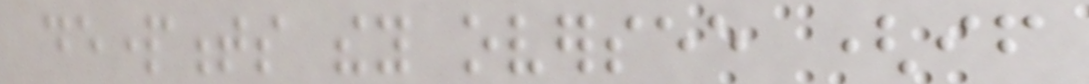departments they oversee (if
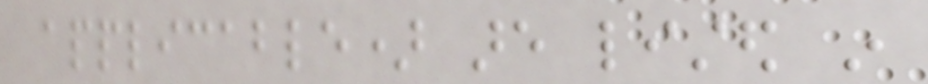applicable) are listed in
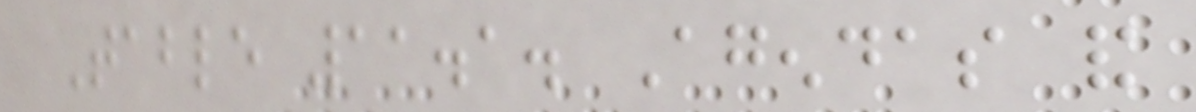Table 11.1. Agendas and
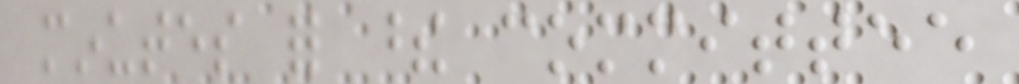minutes for these committee
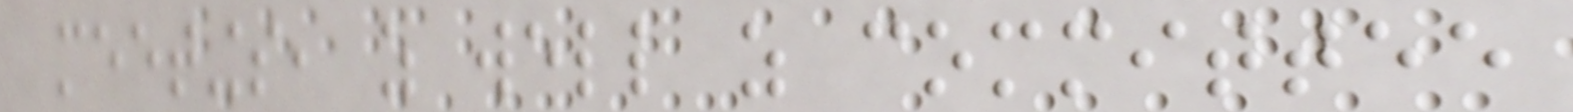meetings, as well as committee
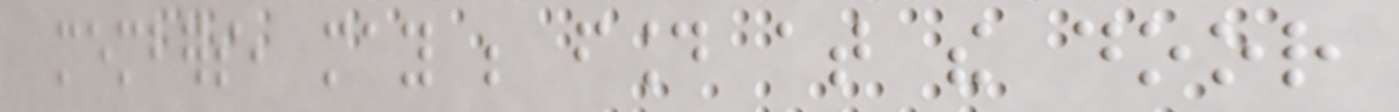members, may be found at the door
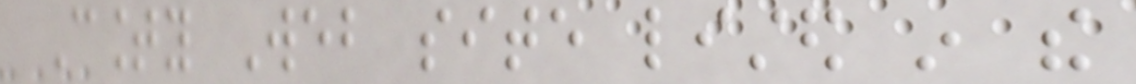County Web site listed in the
